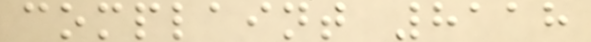complaint 8118
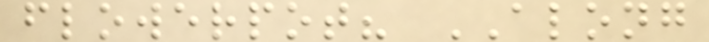flowerpot? ALONG
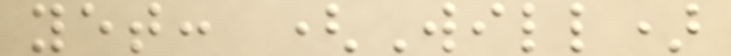yet: (Will)
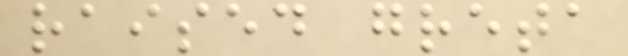raised greta
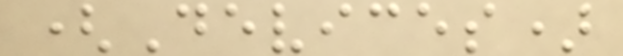(Devices)
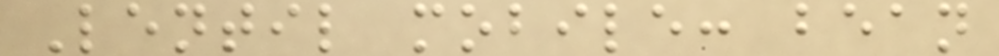Lentil mobile: bean
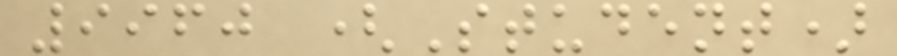9960 (Student)
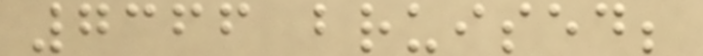7366 bruised;
